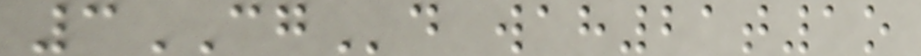3CGd wah21t1o
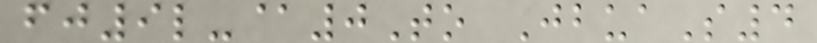fj9l-@0To JbuaS4
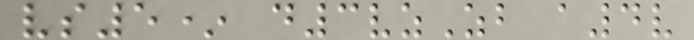vs5* d3vzZb a4v
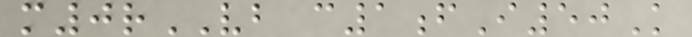m0rVB c1fI50K
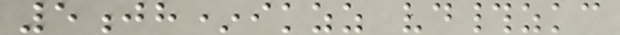5jh*ikzz vd#zkc
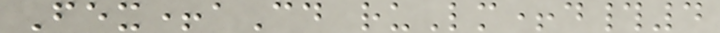Fex+aCd ruLm+d#4
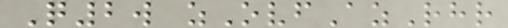Q2w zOvfAzRhr
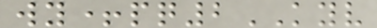wy+pq2KYV
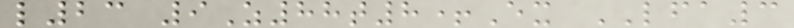l23 9Z88t8+Ex LFA3
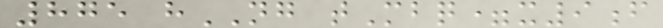875 hNG tMbq=x9f
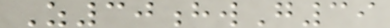Z30hwG39
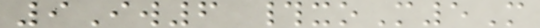9Iw6 #xoM5M
